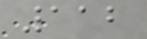112
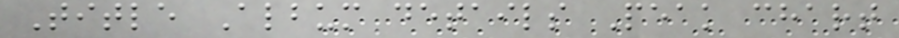Title Album details Peak chart
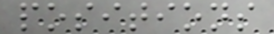positions
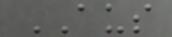AUS
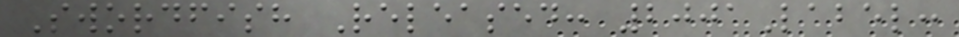Swordfish Released: 2001Label:
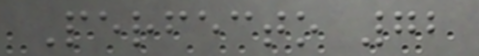Perfecto 72
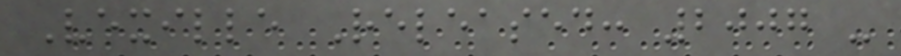Vexille Released: 2007 -
